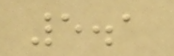5.1
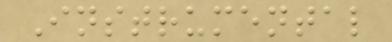Instrumental
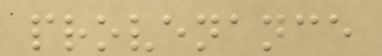provenance
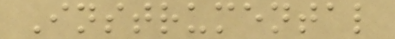Instrumental
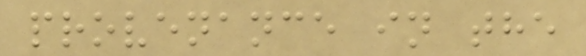provenance in the
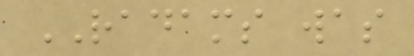RADAMS was
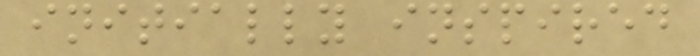initially inspired
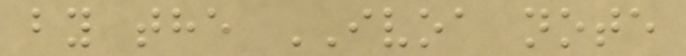by the IVOA note
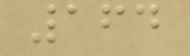164
